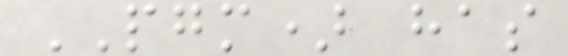PGM) has
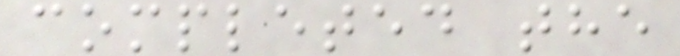completed the
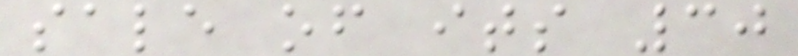sale of its 30
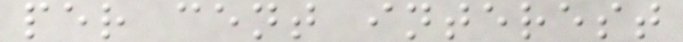per cent interest
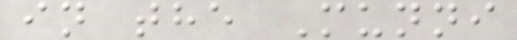in the Munni
